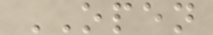OPEN
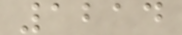1214
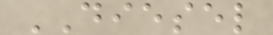DIESEL
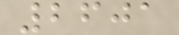2601
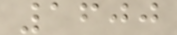1600
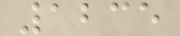1235
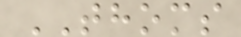THOMS
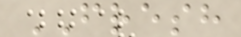FRESH
